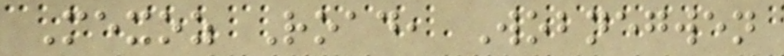Mexoz Road, Wobnegwen
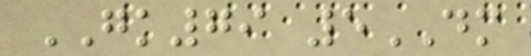GK79 5DM
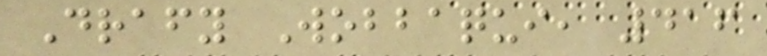Drafy Wobbaqui, 416
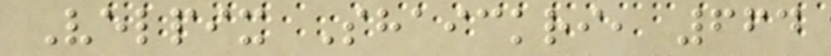Velpix Shaickri, 664
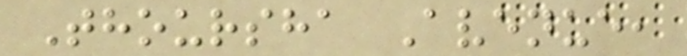Thoursha Avenue,
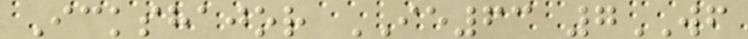Ickshajor IE63 7WF
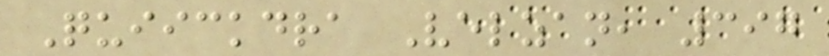Quiickdra Velzan, 397
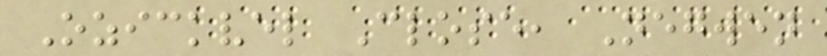Ozickvel Close, Negwen
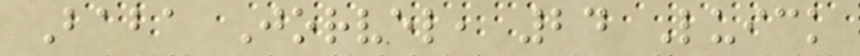Baba Jorvel, 24 Luick
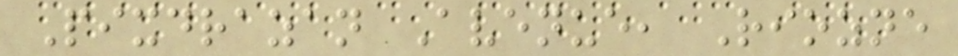Pixdrazan Avenue, Riozne
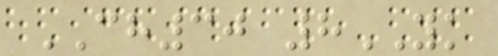CH30 8YK
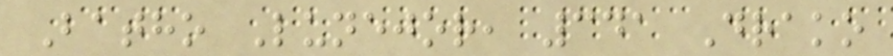Batho Lunejor, 341 Drako
